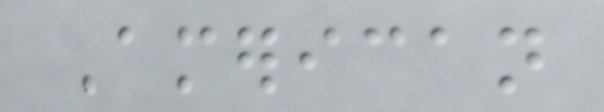American
